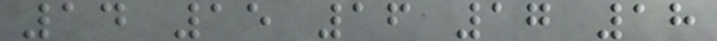14 15 16 17 18
